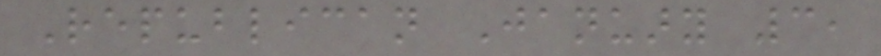Republican January 3,
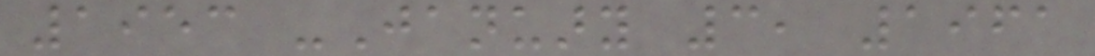1953 -January 3, 1961
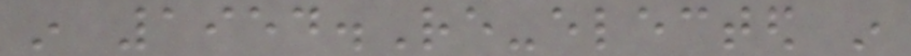in 1954.Re-elected in
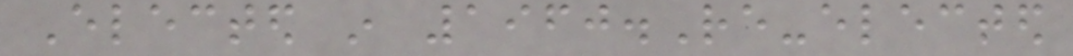Elected in 1960.Re-elected
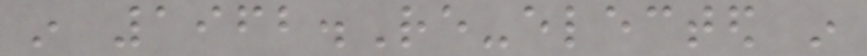in 1962.Re-elected in
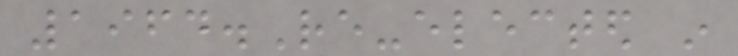1964.Re-elected in
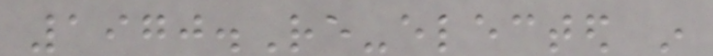1970.Re-elected in
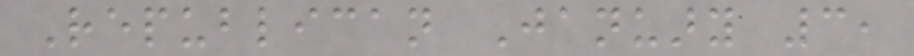Republican January 3,
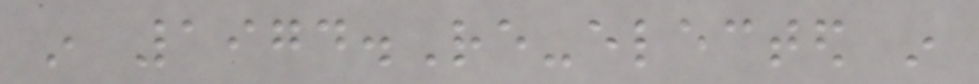in 1974.Re-elected in
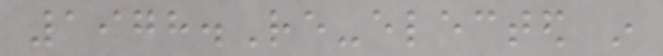1978.Re-elected in
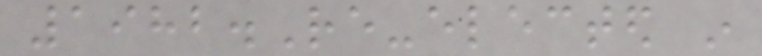1982.Re-elected in
